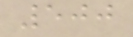500
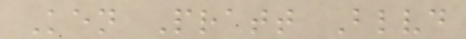Ken Pratt Blvd
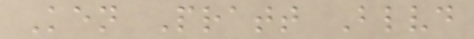Ken Pratt Blvd
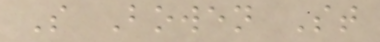S Bowen St
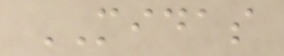MIDAS
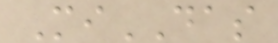MiDAS
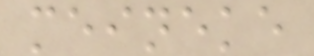meineke
